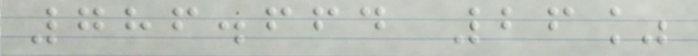786.664 26%
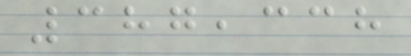387,338
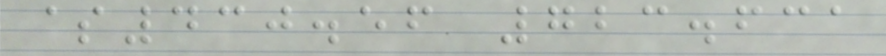$430.56 723.631
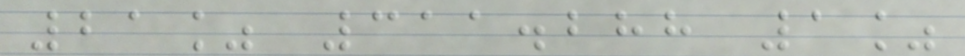21% 311.288 1%
